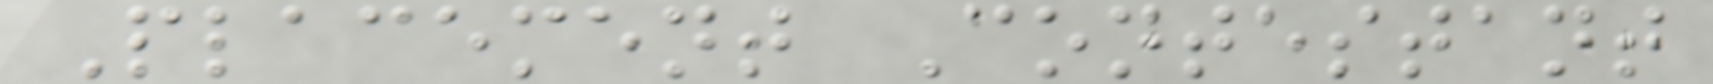Placement Contestant
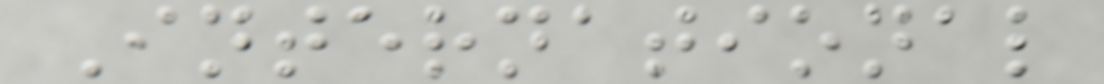International
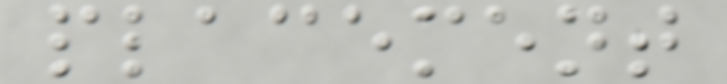placement
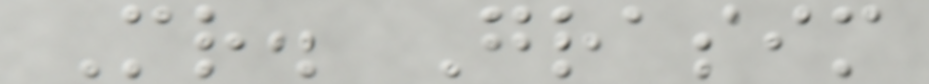Mr. Grasim
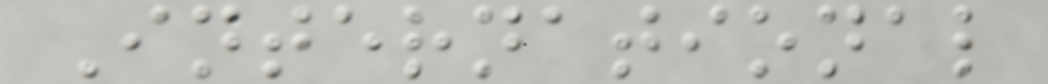International
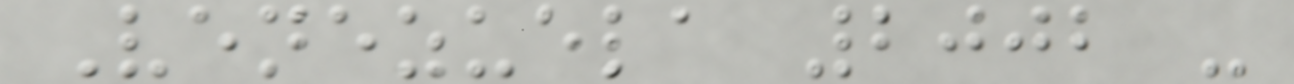Venezuela 2002 -
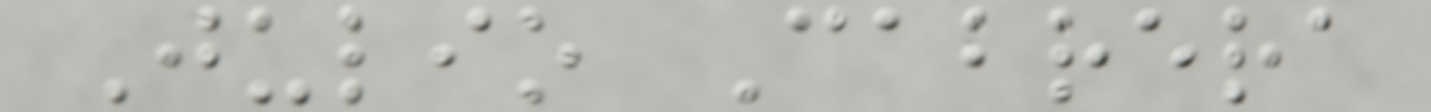Julio Cabrera
